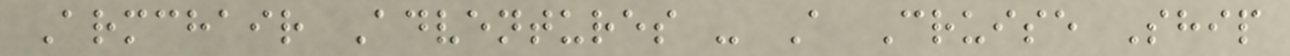Armchair Adventures - A Cruise Ship
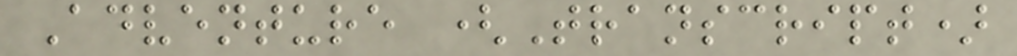Adventure (Transcript)
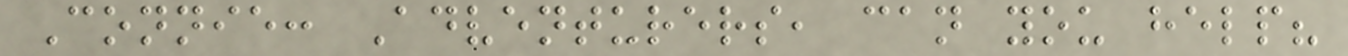Connie: Adventurers, can you help?
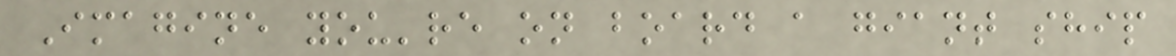Imagine you're on board a giant ship
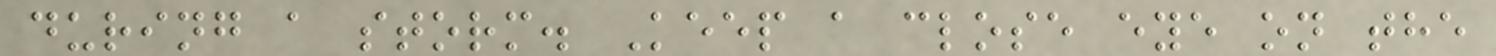during a storm. Keep a close eye on the
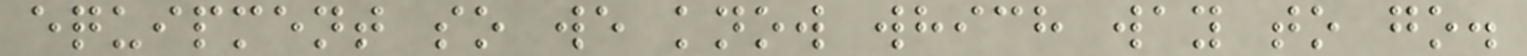equipment so we know which way to go.
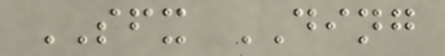SFX DING
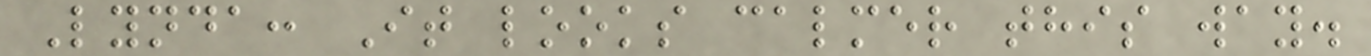Lynda: It looks calmer this way.
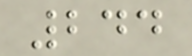244
